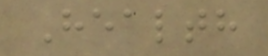Health
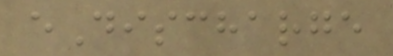eDischarge
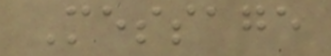Message
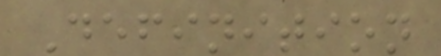Definition
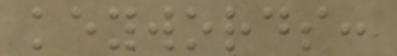keywords:
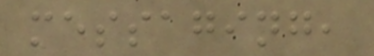messaging,
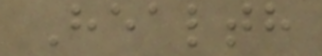Health
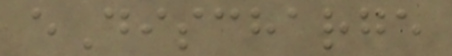eDischarge
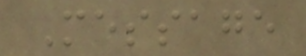Message
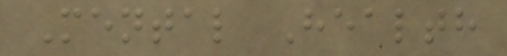Mental Health
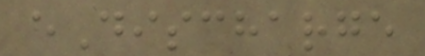eDischarge
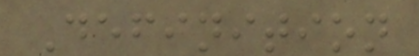Definition
